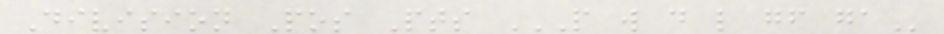Division Pos Pts P W D L GF GA
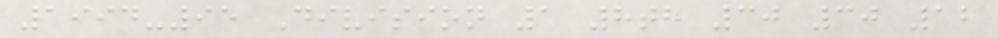1994-95 Division 1 8th 30 30 12
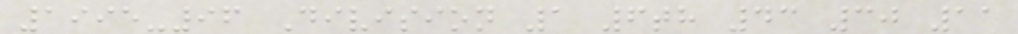1995-96 Division 1 6th 43 30 11
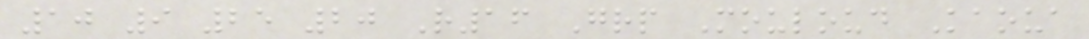10 9 25 20 R16 Grp Mouloud Kaoua
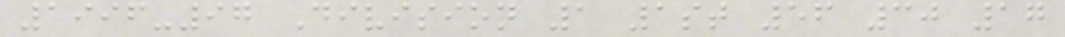1996-97 Division 1 1st 56 30 17
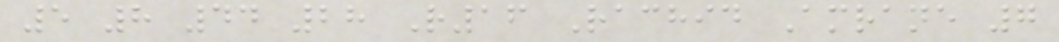5 8 44 28 R16 Rachid Amrane 7
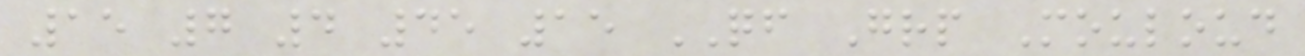15 7 4 45 15 QF Grp Mouloud
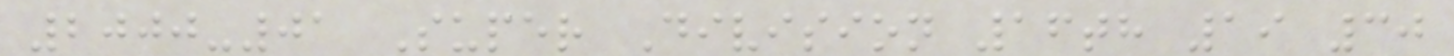2000-01 Super Division 16th 19 30
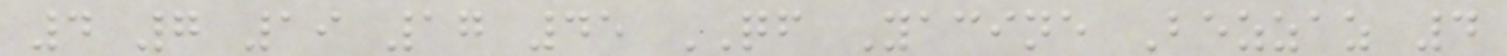4 7 19 17 45 QF Yacine Bezzaz 4
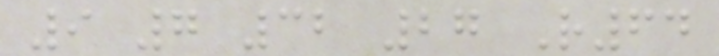9 7 32 27 R64
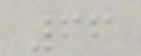66
